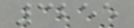3255
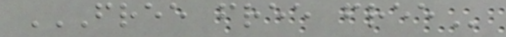FREE FREE FREE
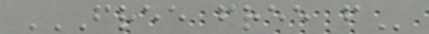FREE FREE F
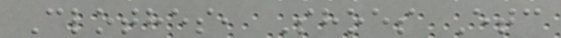Clothes, Shoes Etc
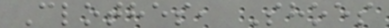Clothes, Shoes
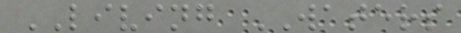LIVING WATERS
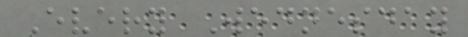Every Wednesday
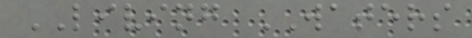LIVING WATERS
